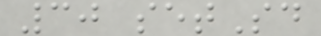30 setSd
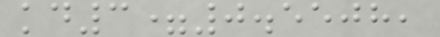kd3=0.5508,
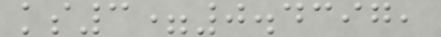ks3=0.4397,
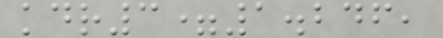kdr3=1.246,
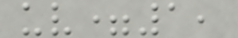uv=1,
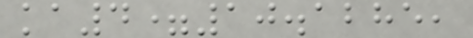ka4=10.1285,
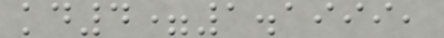kd4=1.1999,
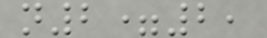n2=2,
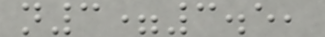n3=3.5,
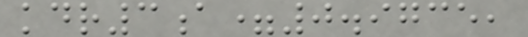kdr3a=0.9735,
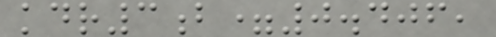kdr3b=0.406,
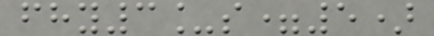fhy3_s=5)
